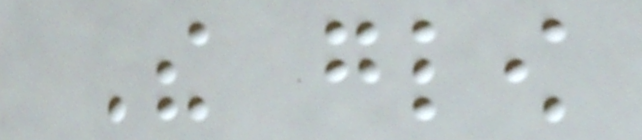The glow
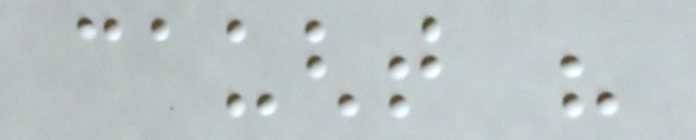caught his
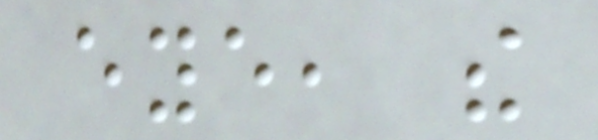eye, the
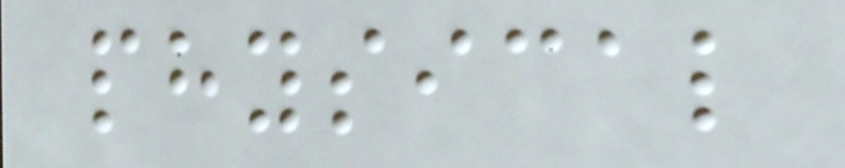physical
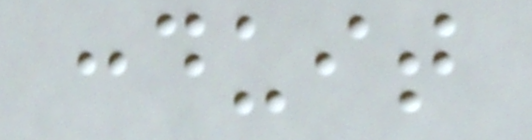conduit
